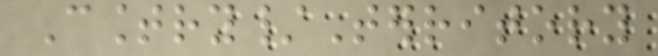Country/Territory
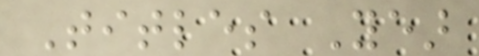Titles Year
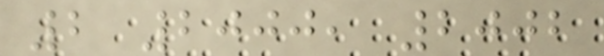2 2000, 2002
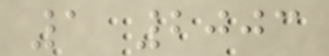1 2003
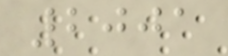2001
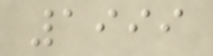1999
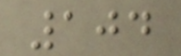104
